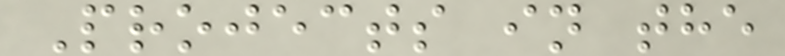Projects in the
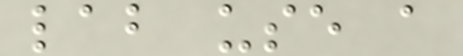lab use a
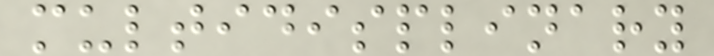multidisplinary
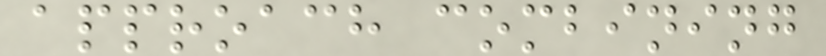approach combining
